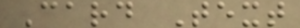Card Text
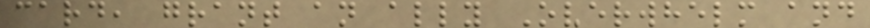card, grant an ally Overwhelm and
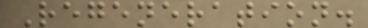Regeneration.
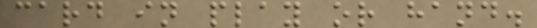card in play or hand.
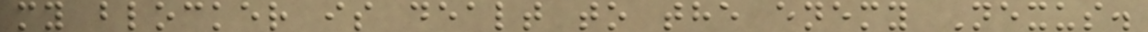my blocker is dealt to the enemy Nexus.
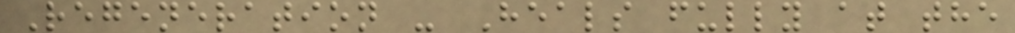Regeneration - Heals fully at the
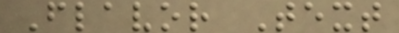Flavor Text
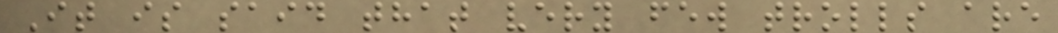It is said that very few trolls are
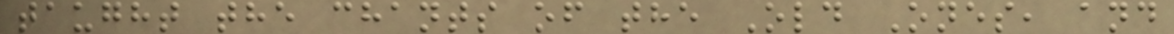taught the chants of the Old Ones, and
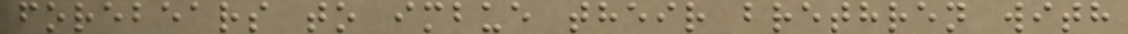forebears to imbue their brethren with
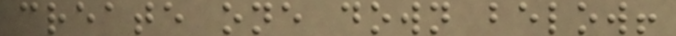create one down below!
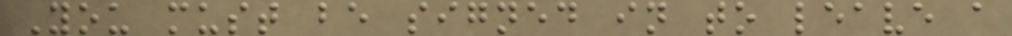You must be signed in to leave a
